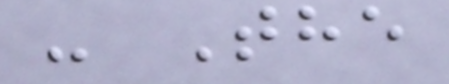- The
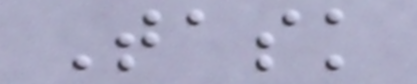Task
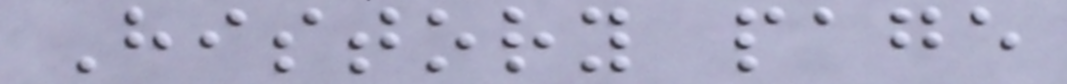History page
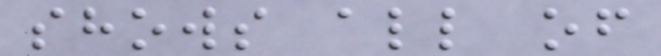shows all of
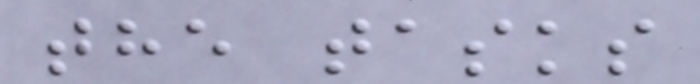the tasks
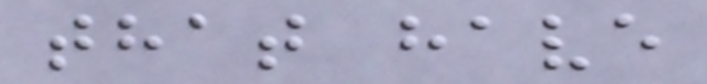that have
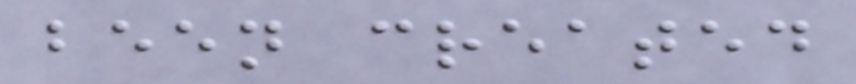been created
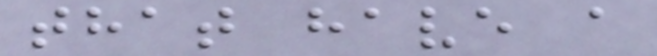that have a
